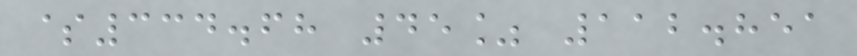$334.68 45% 112.851
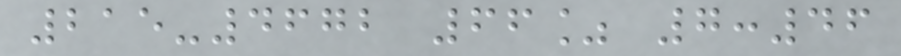215-4672 66% 7:46
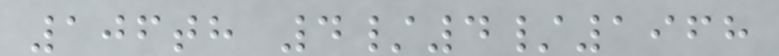106th 4/4/1968
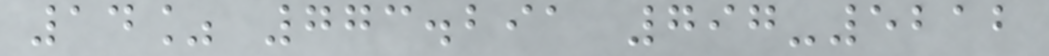14% 773.291 797-5212
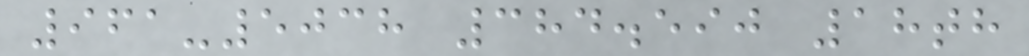961-5038 384.590 18th
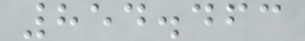854.463
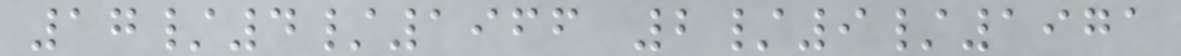17/4/1966 2/9/1971
